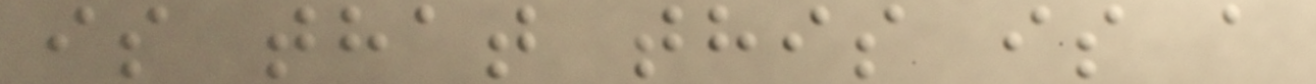is that this is a
